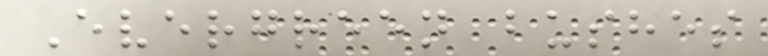Evergreen bushes
